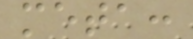meta:
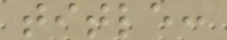title:
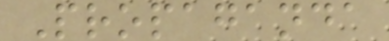Propaganda
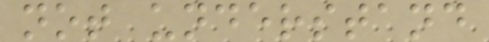not understand
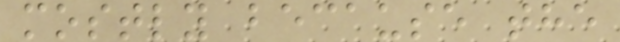mostly because the
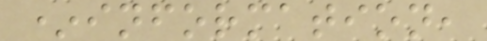*information,
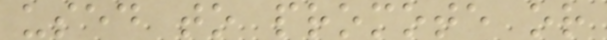used to promote or
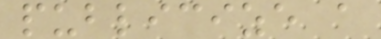publicize a
